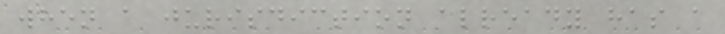when a jurisdiction already has a
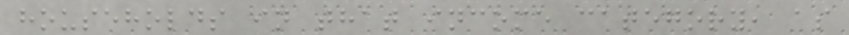households in that income category, as
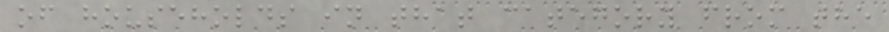of households in that category from the
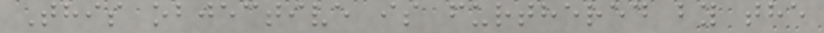This objective is furthered by the
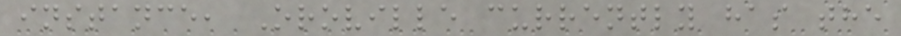instance, Oroville currently has the
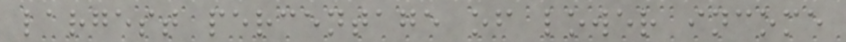largest percentage of lower income
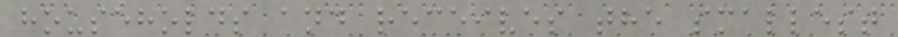households and receives the smallest
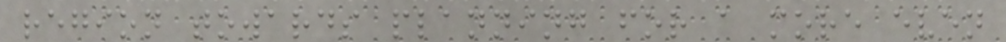region towards planning for a more even
